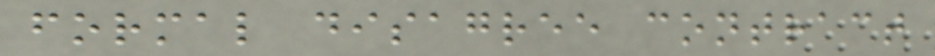formal disagree contract
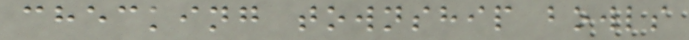checking township bowls
